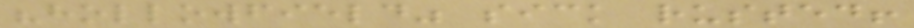"hollowfield" sick rusted!
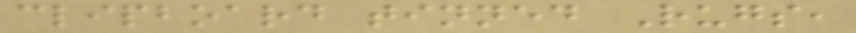clipboard tinned Rugs,
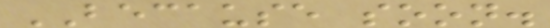BECAUSE soon.
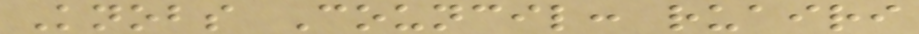Knobs Council: ruairi
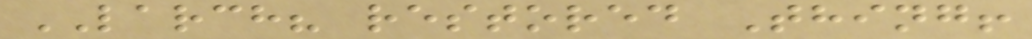LARCH? restored Thing!
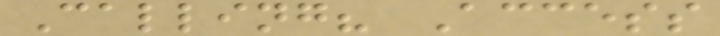Calling? Access
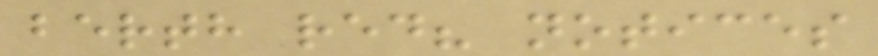berth red? notices
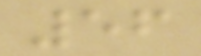56
